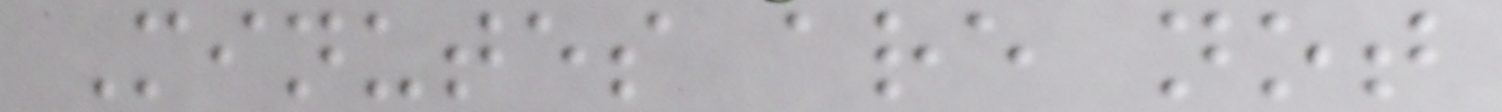Minutes are not
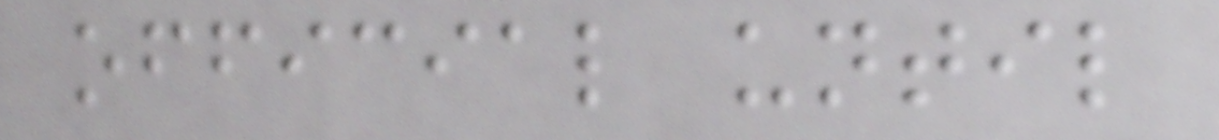official until
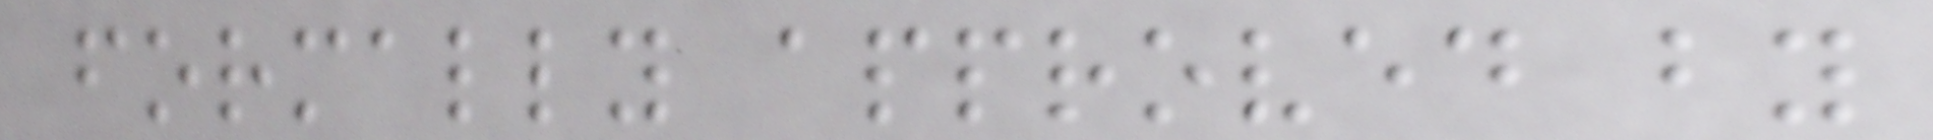formally approved by
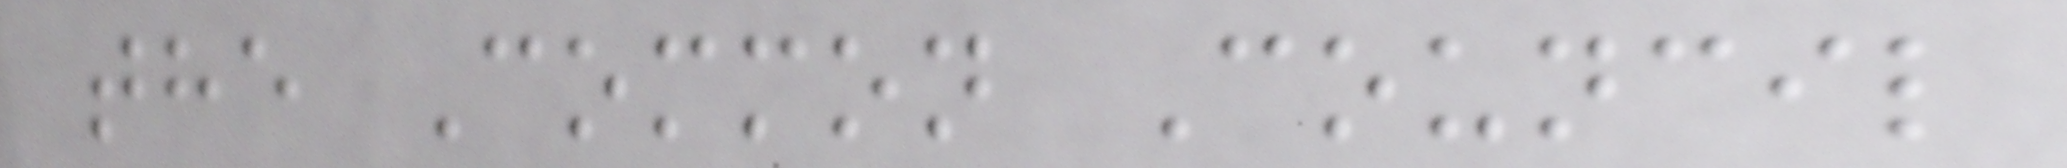the Common Council
